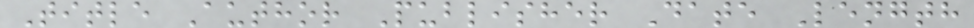Title Author Publisher Date Length
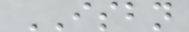ISBN
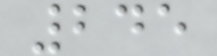245
